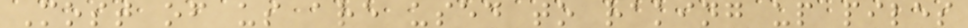Most of us are used to raking up piles
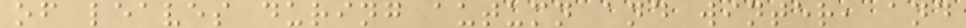of leaves during autumn and winter, and
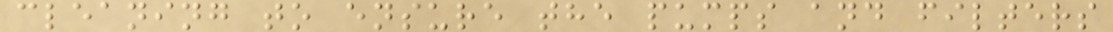cleaning to ensure the pumps and filters
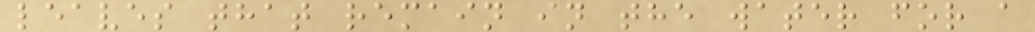leaves that remain in the water for a
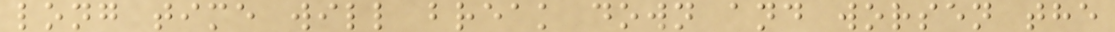long time will break down and worsen the
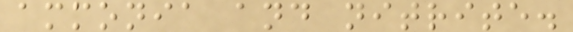ammonia and nitrite.
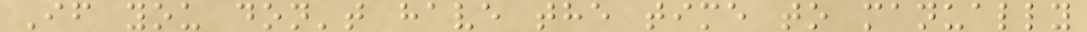If you don't have the time to manually
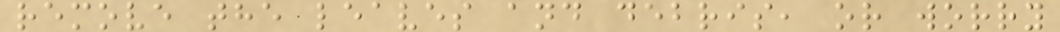remove the leaves and debris, or worry
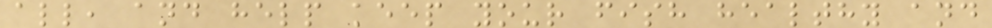all, and help keep your fish healthy and
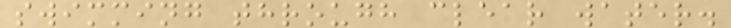swimming through clear water.
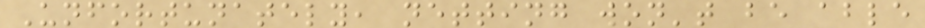Unfortunately, netting won't be able
